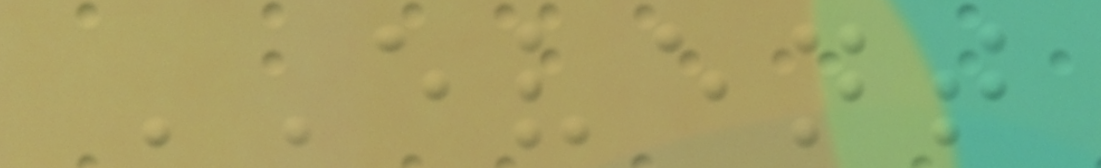EVENT
